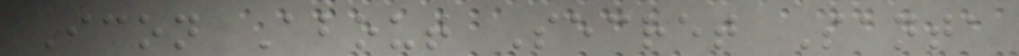Icon About Secret Santa
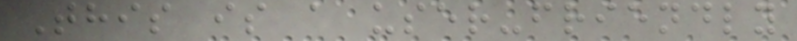This is a user-friendly
